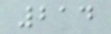214
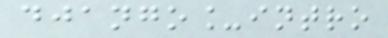django_intro
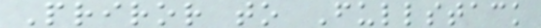Priror to Fullstack
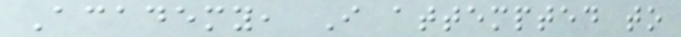Academy, I attempted to
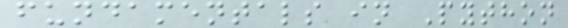fundamentals in Python
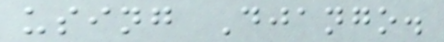using Django.
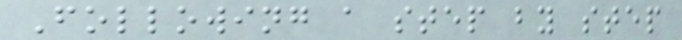Following a step by step
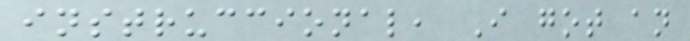instruccional, I got an
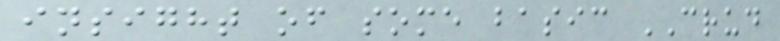insight of some basic CRUD
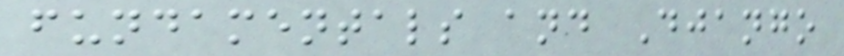fundamentals and Django
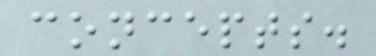concepts.
